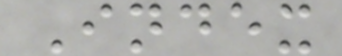Index
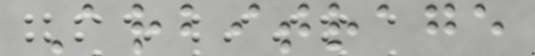Arbitrage
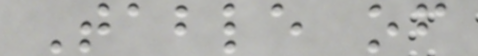Table of
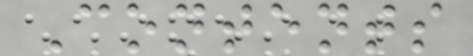Contents
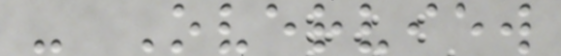- Overview
